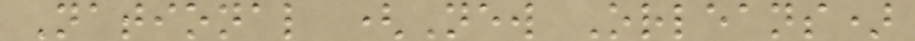National (New Orleans)
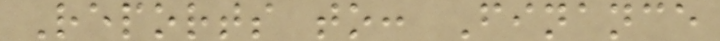Reports to: Finance
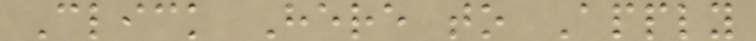Click Here to Apply
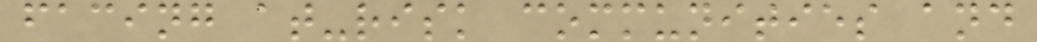facing at-risk communities and
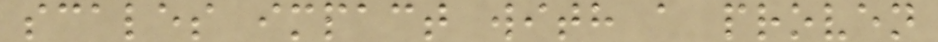scales impact with a proven
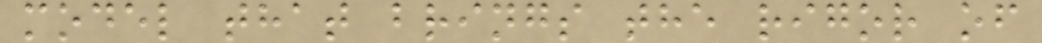model that brings the rigor of
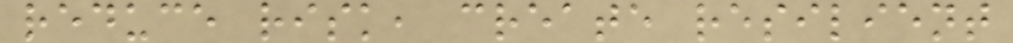reduce risk, create resilient
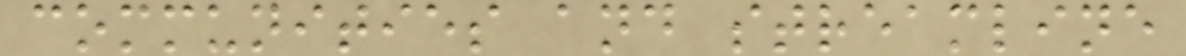communities and streamline
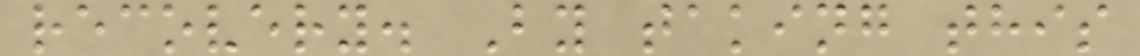recovery. By taking this
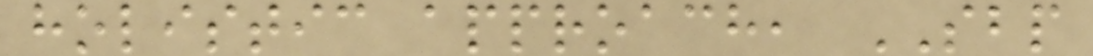holistic approach, SBP
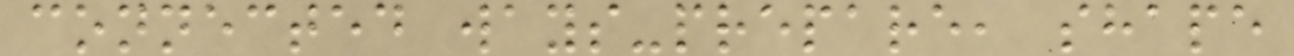connected ways-prepare, shape
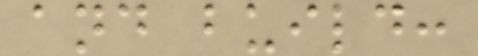and build:
